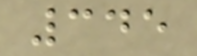345
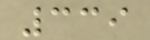339
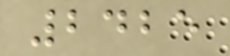2425
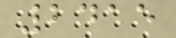2415
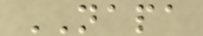NAPA
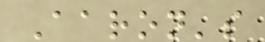Aaron's
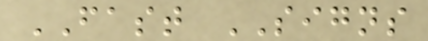FAST SIGNS
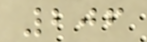206
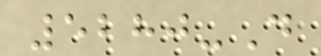5280-D
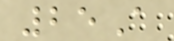25A
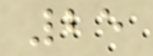25
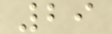29
